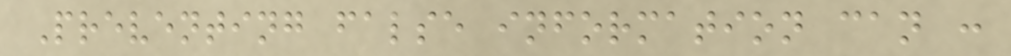Preventing false information can :
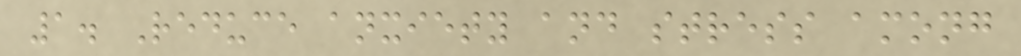1. Reduce anxiety and stress among
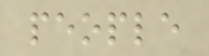people
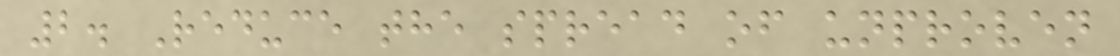2. Reduce the spread of unproven
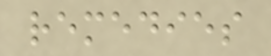remedies
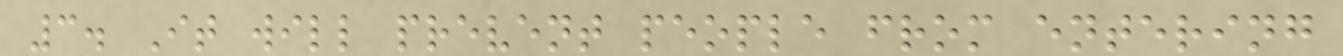3. It will prevent people from entering
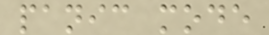panic mode
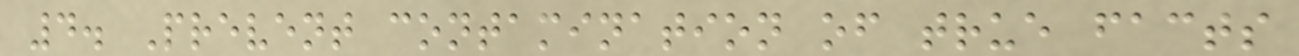4. Prevent contamination of true facts
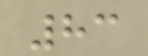83
